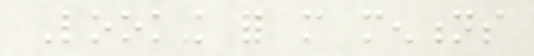Looking for more mentions
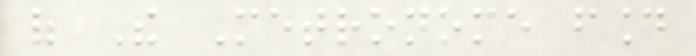of The Metronome found
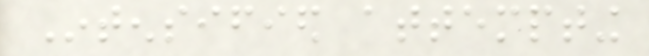Intensified attempting
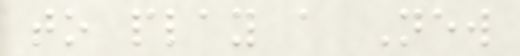to play a New
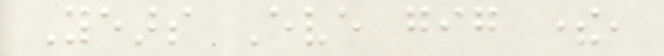Years Eve gig there,
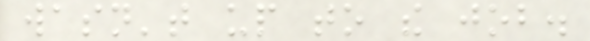wasn't up to the job.
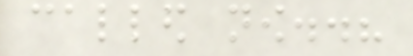called now..?
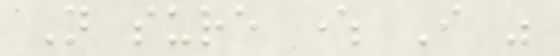Not sure where I was
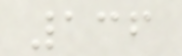136
